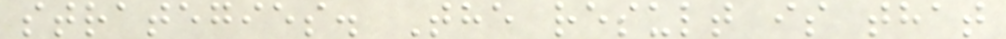strategies. The result is that
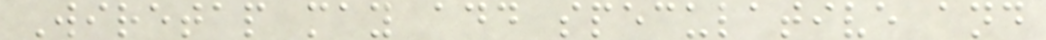Wiretap may add speculative and
